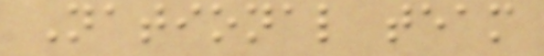National team
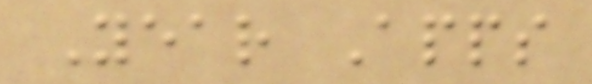Year Apps
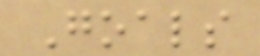Goals
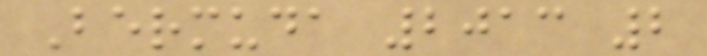Bermuda 2013 2
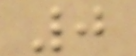0
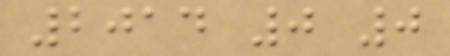2014 0 0
